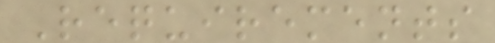Requirements
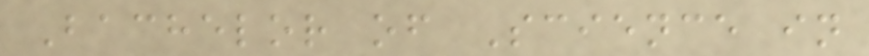Bachelor of Science in
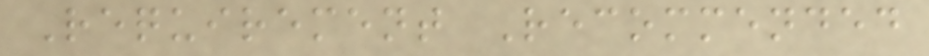Requirement Recommended
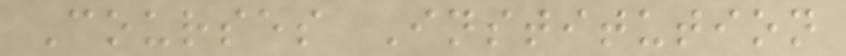Courses Institution
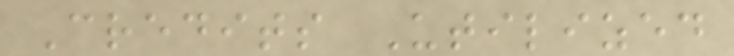Credits Utilized
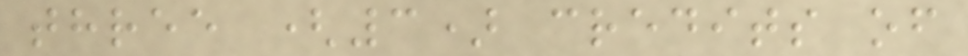three (3) credits of
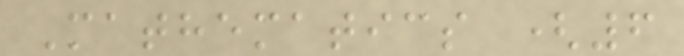Mathematics (6
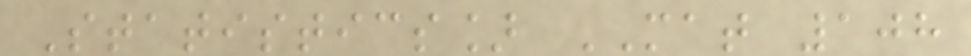Statistics] MAT 108
